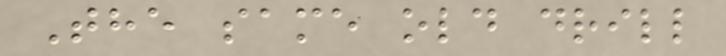The same old drill
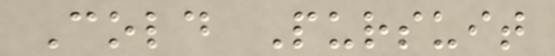Cold Pursuit
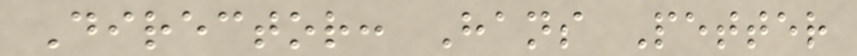Director: Hans Petter
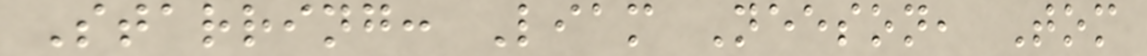Starring: Liam Neeson, Tom
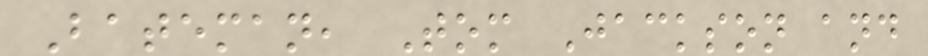Bateman, Tom Jackson and
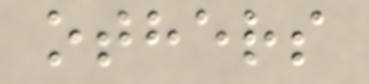others
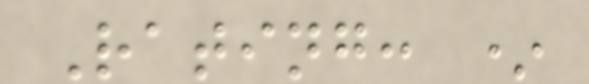Rating: *
